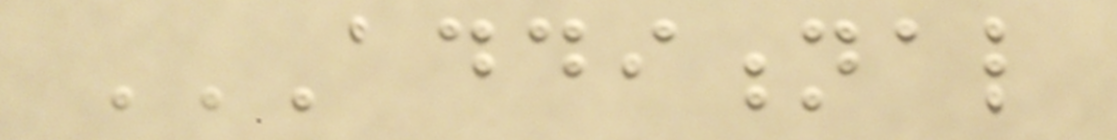ADDITIONAL
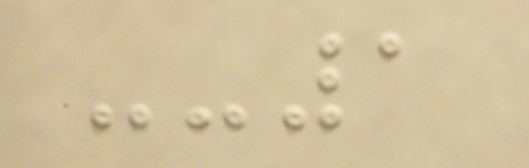--1
